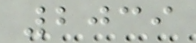2039
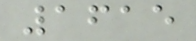1615
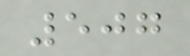507
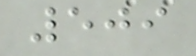509
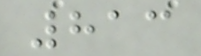813
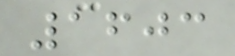1603
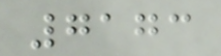7173
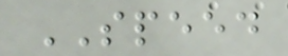SPEED
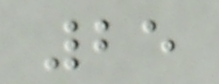25
